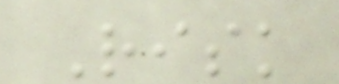Risk
